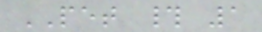PET # 1
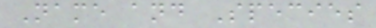Name and Species
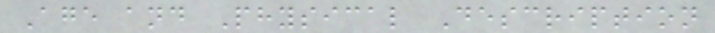Age and Physical Description
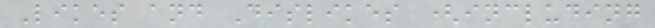Likes and Dislikes (including
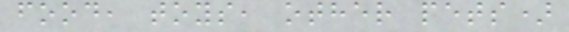food, toys, other pets)
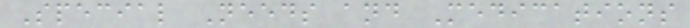Special Needs and Medications
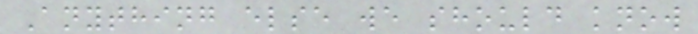Anything else we should know
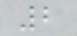2
